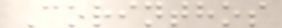Corinthos
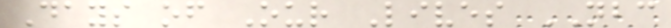Days of Our Lives NBC
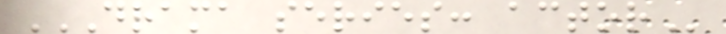DRAMA SERIES: ACTOR
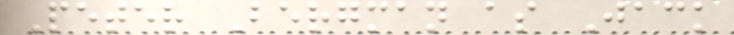Peter Bergman as Jack
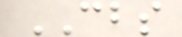CBS
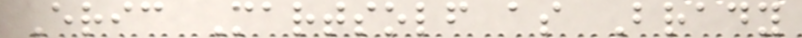Eric Martsolf as Brady
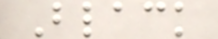Black
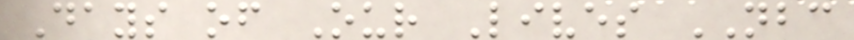Days of Our Lives NBC
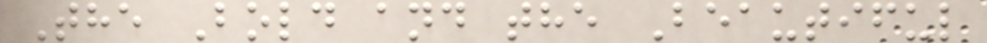The Bold and the Beautiful
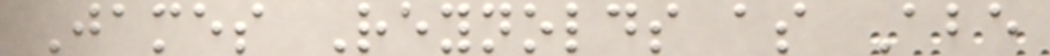James Reynolds as Abe
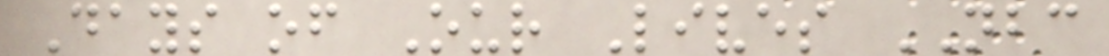Days of Our Lives NBC
